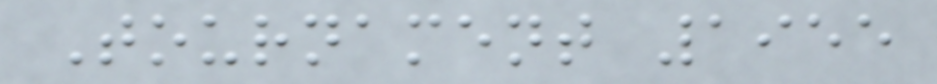Tournament 1955
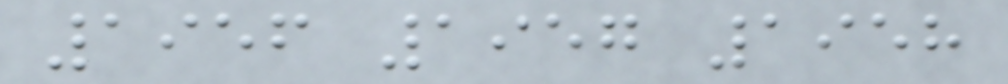1956 1957 1958
